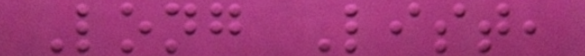Long List,
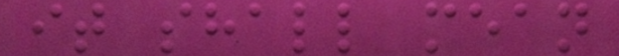it shall mean
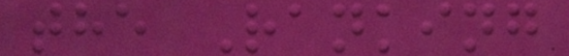the Ranking
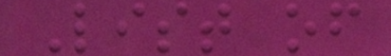List of
